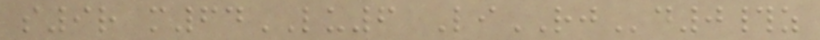s9r m64LU6 LiRJd0#z
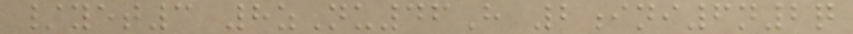/yet3 8zNu46H 2ini6n2q
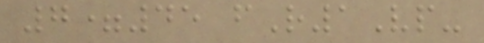7=45 fR1Vp-
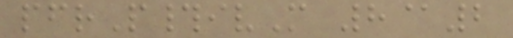pfrP#ivM 8@2
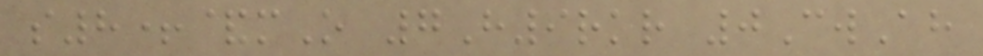s8+&mO 7H9rkr 0CwAh
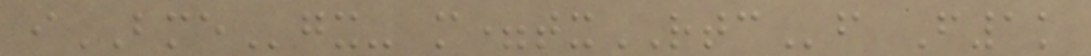iBMEgx- m=txRTCf F1k
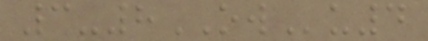3-8OWu4
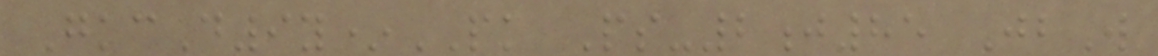GkcD9y*PK Ps-2j85 JbW
